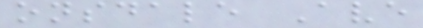onsdale Ave
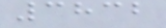3832
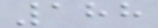188
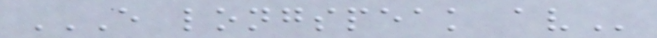E LONGSPEAK AV
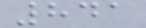841
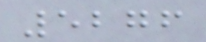5276
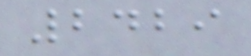2429
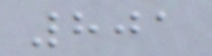801
